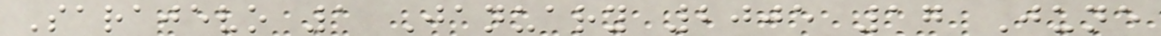Sarajevo 1 January 2005 17 June
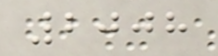2008
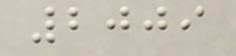2009
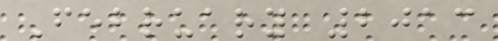February 2013
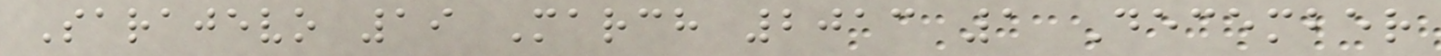Sarajevo 19 March 2013 1 December
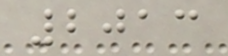2013
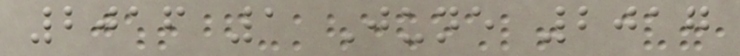2016 1 June 2017
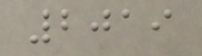2019
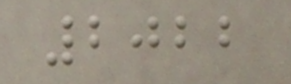2022
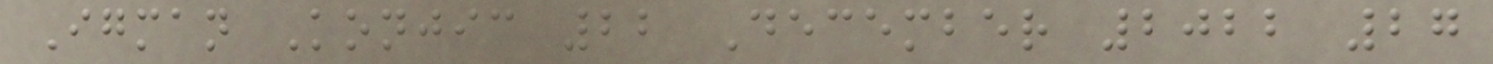Igman Konjic 22 December 2022 27
